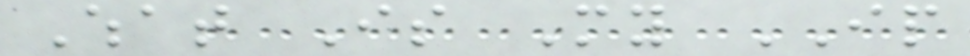What Is My IP
